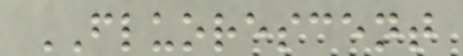FLUORESCENT
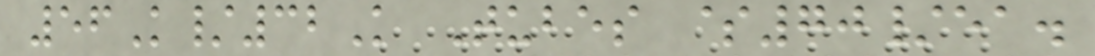56K/32K Tubes $70/ea.
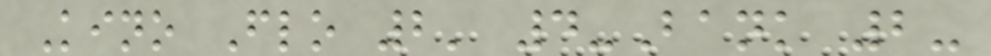Kino Flo 2' 4-Bank 2-
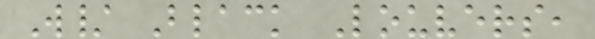W/ Black Louvers,
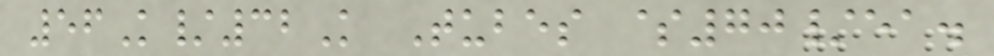56K/32K Tubes $70/ea.
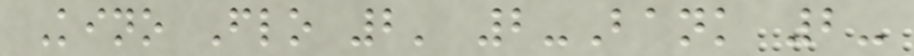Kino Flo 2' 2-Bank 2-
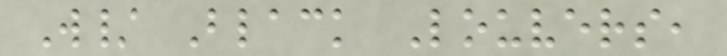W/ Black Louvers,
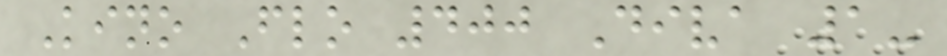Kino Flo 400 Diva 1-
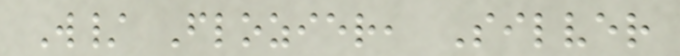W/ Flozier, Silver
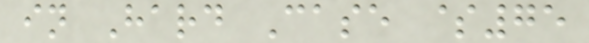in Hard Case $75
